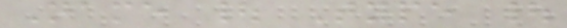Name | Type |
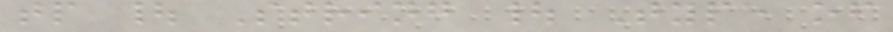tp | String | Type of
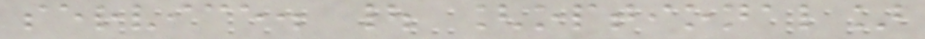service. | [optional]
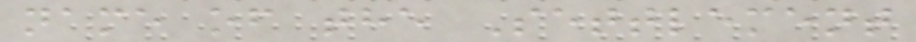name of the Settlement
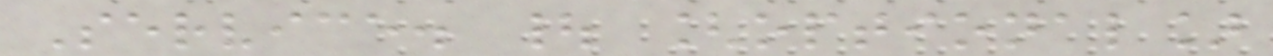Service. | [optional]
